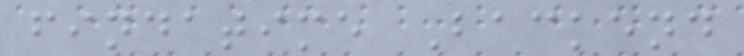findatime Backend
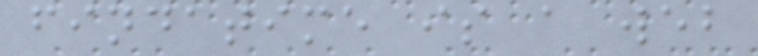findatime is a web
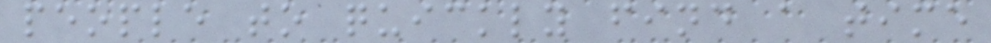people to quickly find a time
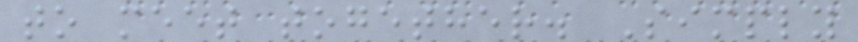to meet together. Simply
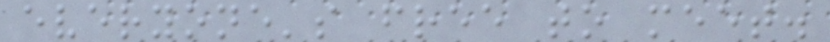everyone's free to meet.
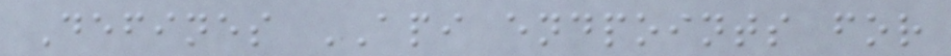Defines API endpoints for
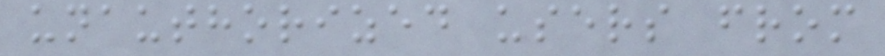unauthorized users from
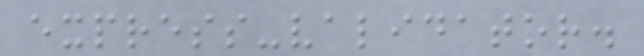express-validator.
